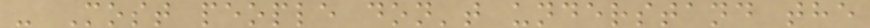- Most people don't understand the
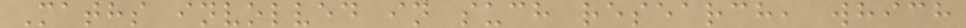Maths involved in such research, which
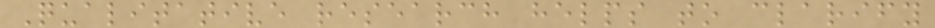Qualitative research helps to clarify
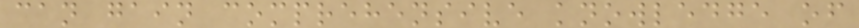can gain comprehensive knowledge of
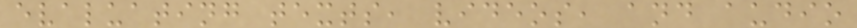evaluating texts, videos, and audio
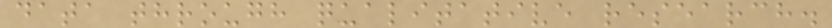data through qualitative research.
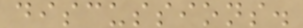discussions.
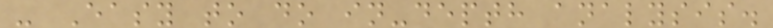- Easy to do in-depth analysis.
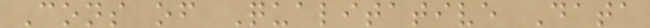Cons of Qualitative Data
